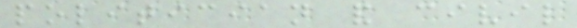politician and civil
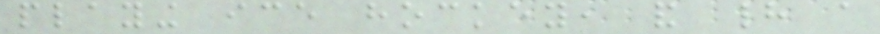playing ice hockey, and had a
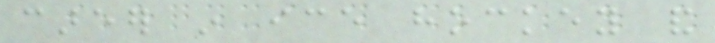career in ice hockey and
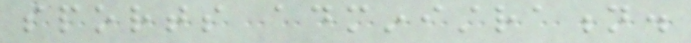sports administration.
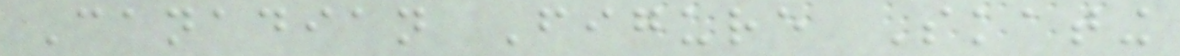Canadian Figure Skating
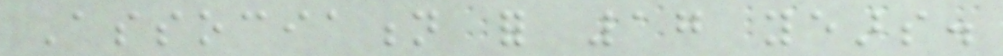Association for 17 years.
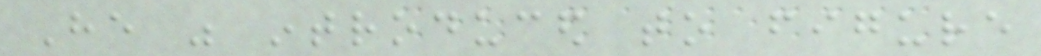He was introduced to figure
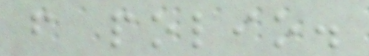from polio.
